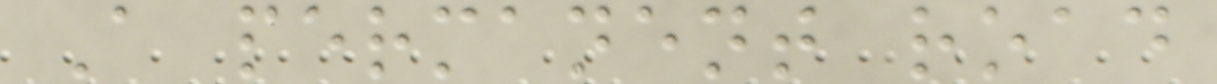A permanent road
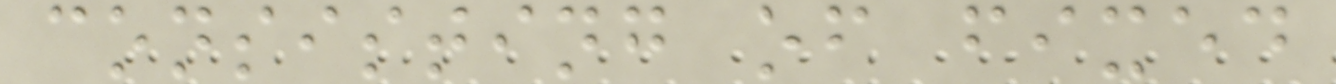consisting of fixed
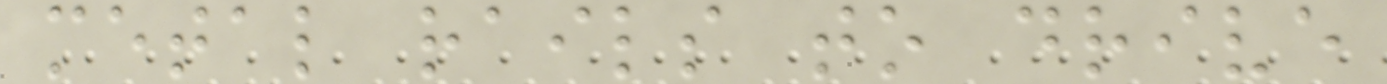metal rails to drive
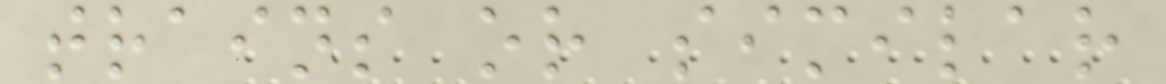trains or similar
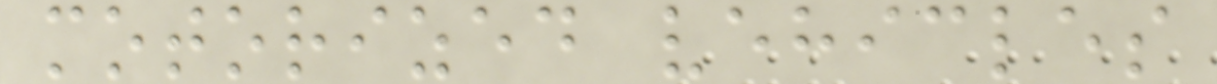motorized vehicles
